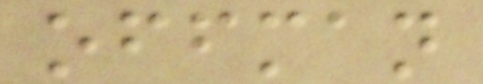offman
